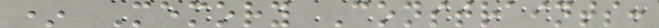* Memory Constraints:
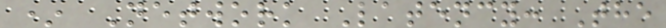* Network Latency: The
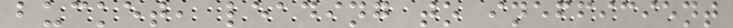bucket, leading to inefficient
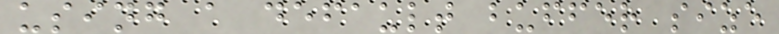using a default buffer size
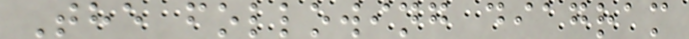The following diagram
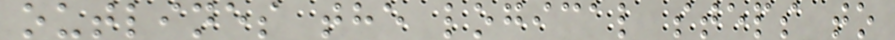outlines the logical steps to
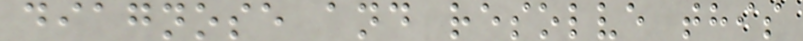diagnose and resolve this
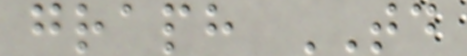graph TD
